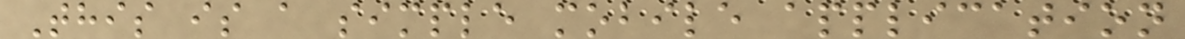This is a simple mobile application
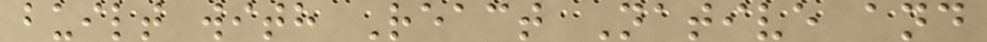built with React Native and
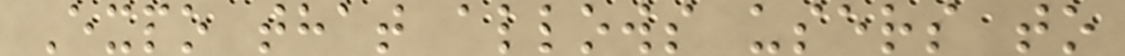Expo that allows users to
